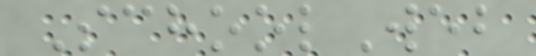SchoolWeb
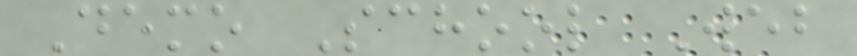Demo School Web
